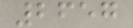2657
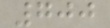700
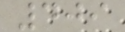409
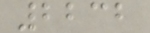2232
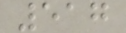517
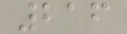216
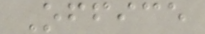Office
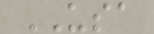USA
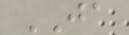JA
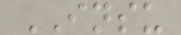INSU
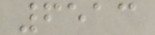6513
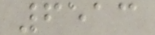6513
